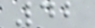42
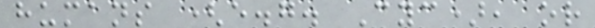humans (e.g. Cyc), or
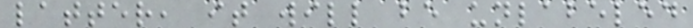latter, it will be unlabeled
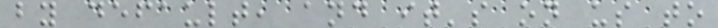by default, and it's on us to
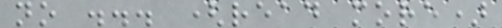no ... (read more)
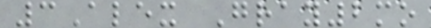3Alex Gray2mo
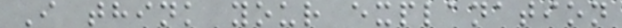I think your explanation
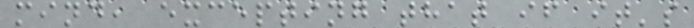mind, excepting that if it's
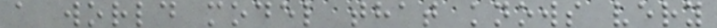a world model that knows very
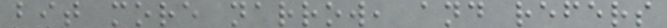bit more narrow, and refers
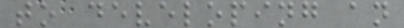to developing an
